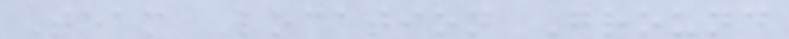Team Location Ground
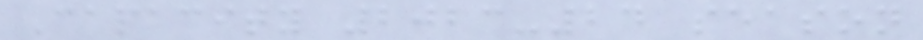Capacity 2023-24 season
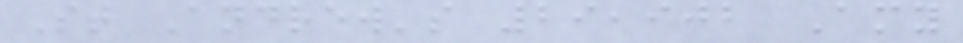St Andrew's 29,902 Amy
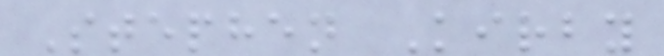Stephen Kirby
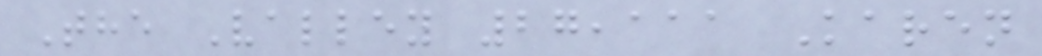The Valley 27,111 Karen
